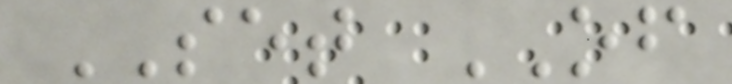SET OF
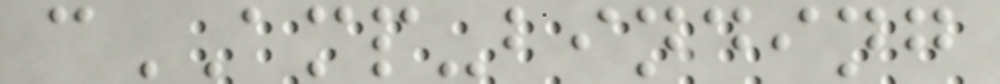cAMP-binding
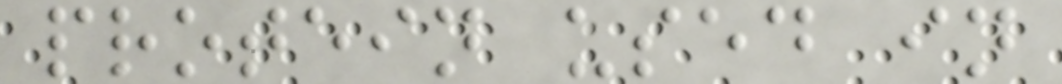protein used in
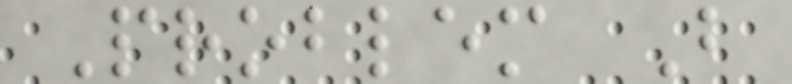Problem B
